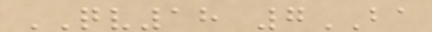QV18 7BA
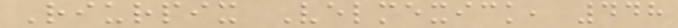Riurpix Velmexick, 448
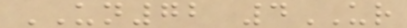UN72 4UR
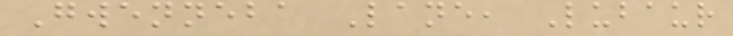Gwenneba Lane, Lubaur
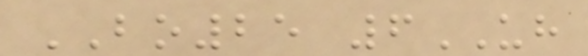BO25 6UH
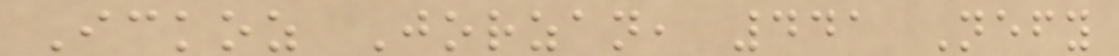Ickoz Jorzan, 441 Nefy
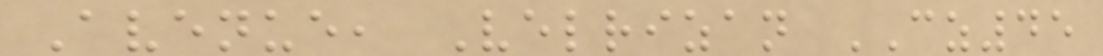Avenue, Velrizan CZ45
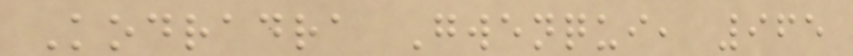Kodradra Gwenqui, 965
